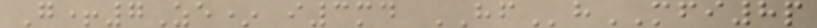G+7Ze* i3md HFhMFI8p
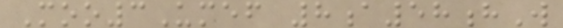Moo3Umef 8a58hW
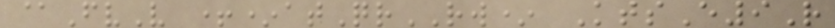@FvV +*atQrRW* KtsE9R
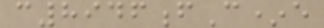c8946fC*e
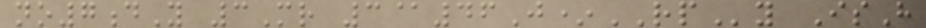no7dY 3Mr 3@46J*RPy IsH
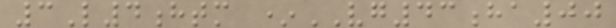3L4htm *VG43ha00
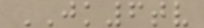JK6tv
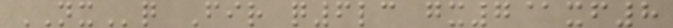NXq Fir q6lc gx7@xf8
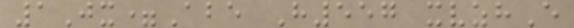1Jx=Abe H557 xvzhE
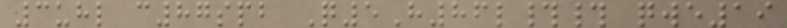3uhl c87spb Q5H86l## qwe19
